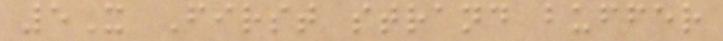5X First strand buffer
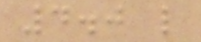4.0 l
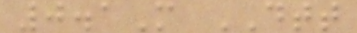0.1M DTT
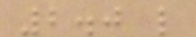2.0 l
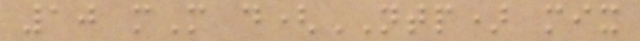10 mM d(NTP) mix
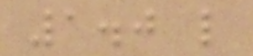1.0 l
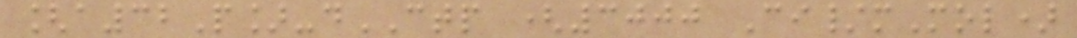[a32P]-dCTP (3000 Ci/mMol)
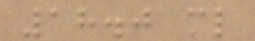18.0 ml
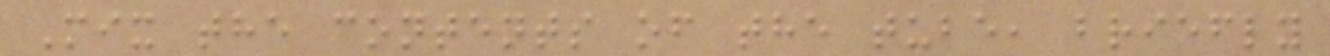Mix the contents of the tube, briefly
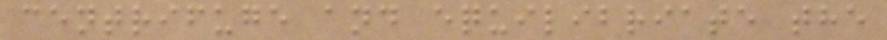centrifuge and equilibriate the
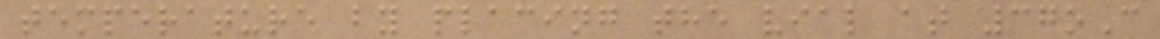temperature by placing the vial at 37oC
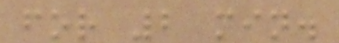for 2 min.
